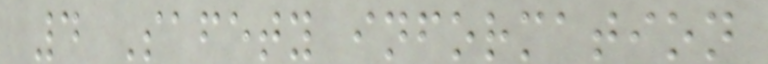4 Safety information
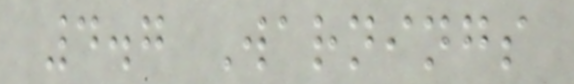4.7 Warnings
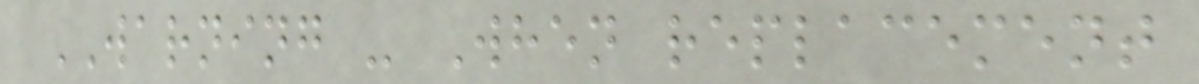WARNING - When replacement
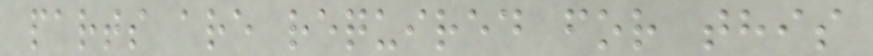parts are required for this
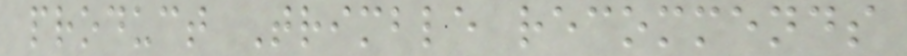product Trimble recommends
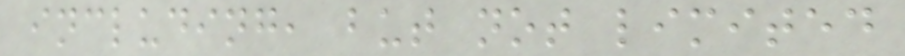including, but not limited
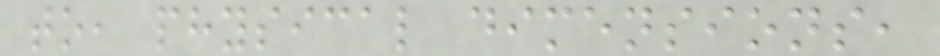to, physical dimensions,
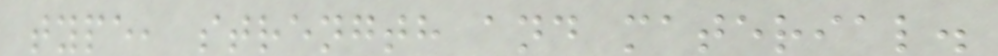type, strength and material.
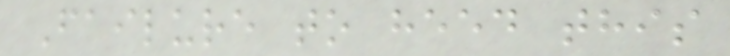Failure to heed this
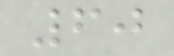60
